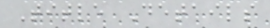Title Details
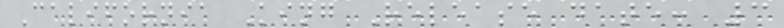California King Release date: 3
